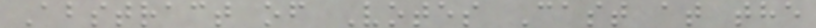Abstract of Votes Cast at the
